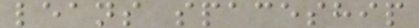leans spaceship
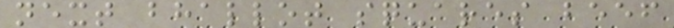next bhallot squares beef
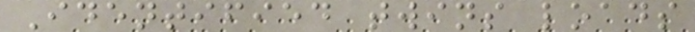Identified twins loads
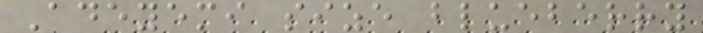Adeyemi size blueberry
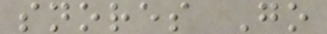snores Go
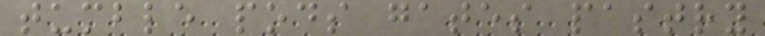tumble pods gates pastry
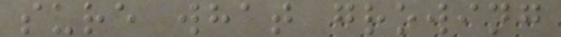sure what growing
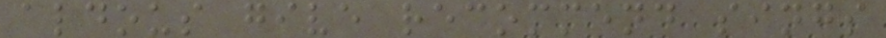aldous give recommend sings
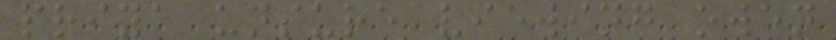priya unsure viewing owen
